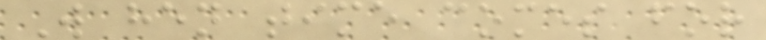W hen time comes for
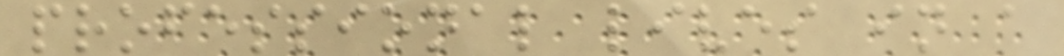professional lives in a
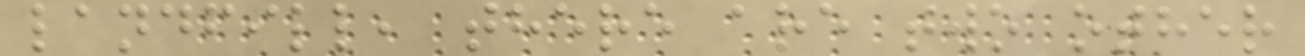landfill, there are two other
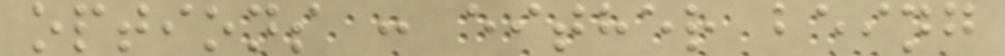options : either being
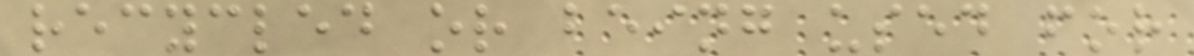recycled or being used for
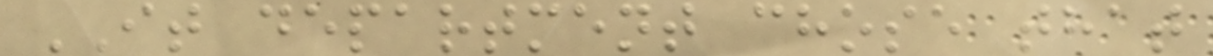IT department chose that
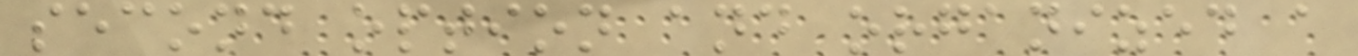second option and organized a
